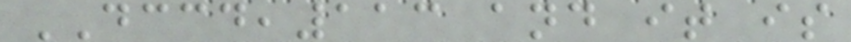DCCD,113 and it is
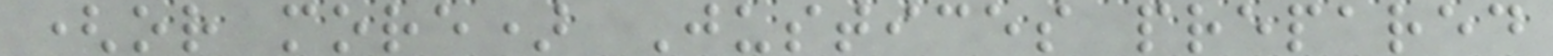(or more) Justices prepared
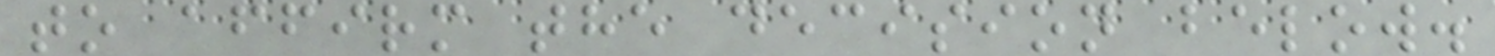to affirm the decision below.
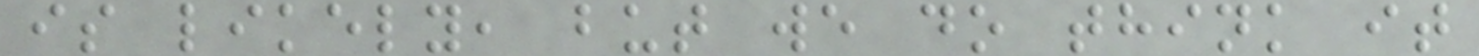is likely, but we do think it
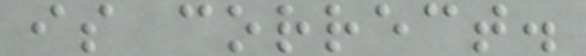is correct.
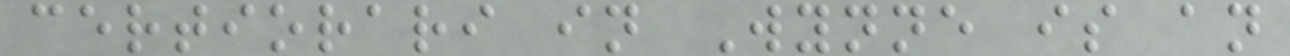certiorari in Wynne is an
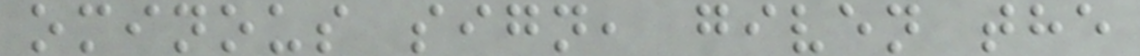ominous sign, given the
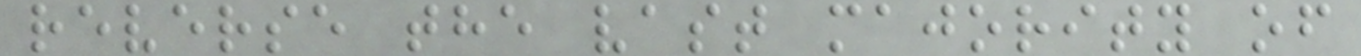reverse the vast majority of
